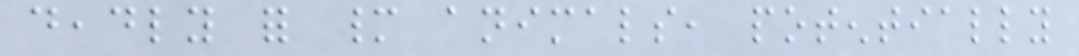deadly for many animals, potentially
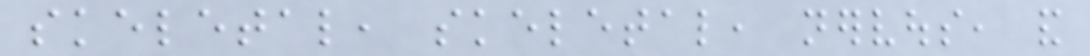skeletal, skeletal, nervous, and
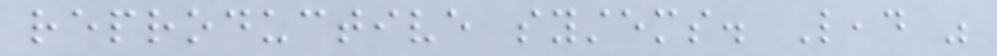reproductive systems. Lead was
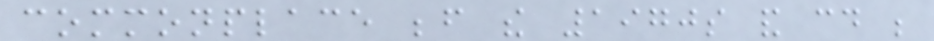commonplace before the 1970s and could be
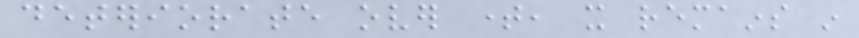deteriorate over time, it remains in
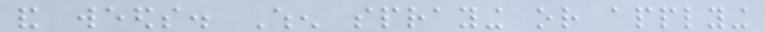and weeds. When spraying or applying
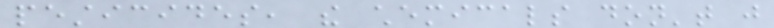pesticides, the chemicals don't just
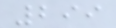299
